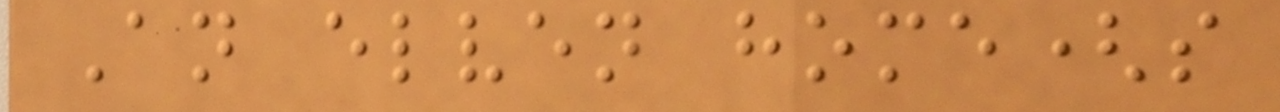An elven home(s
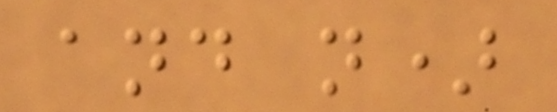and n)
